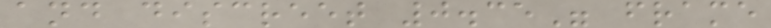and discreet 0.35" frame
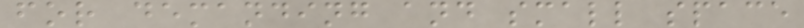for demanding and small space
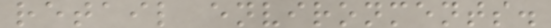retail environments.
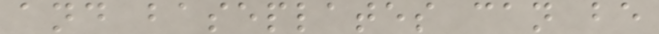and baseplates can be
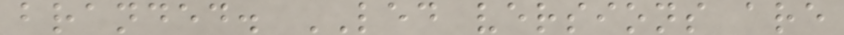branded. LED versions are
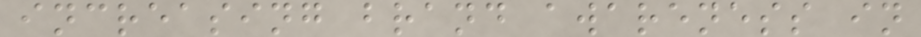increasing brand awareness in
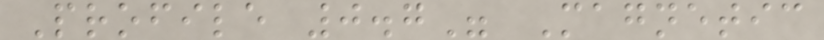Profile 0.7" Magnetic
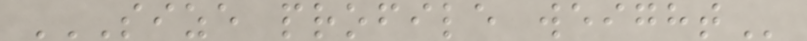SIZE PROFILE WEIGHT
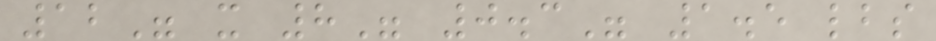12" x 8" 0.3" 1.5 lbs
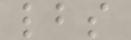lbs
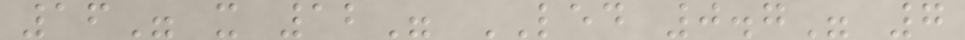16" x 12" LED 0.7" 7
